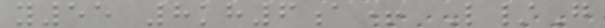y55 8kh6a+ L/G
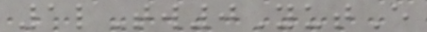1lTw0YutE
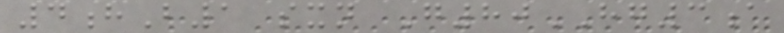4hB1 sxn G80HG3a
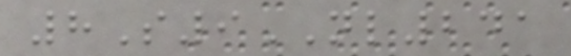8S9NL241
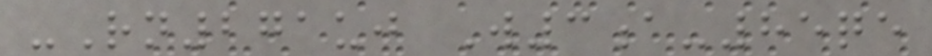-Rn271uj W3a-85qe
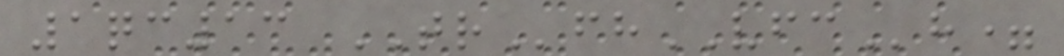1qc13 TRfhVFCh=
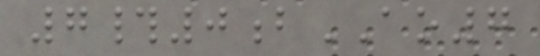7#0bAO7
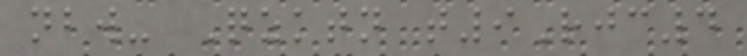nbw- Qzktn t9Rjc4
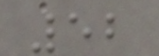52
